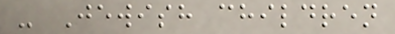- Jewish children
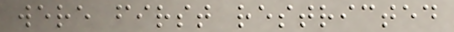were first restricted
